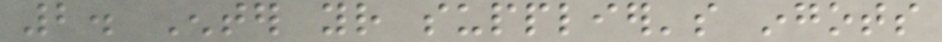2. Enter your supplier's ingots
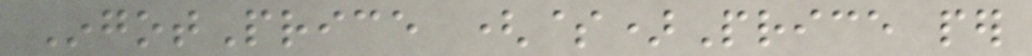IngotPrice ($)Price per
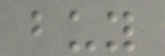buy
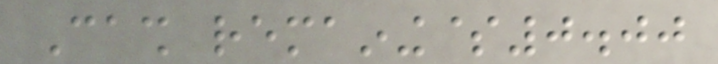Cash remaining$0.00
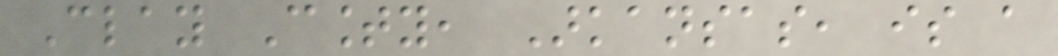Clay County, Arkansas, is a
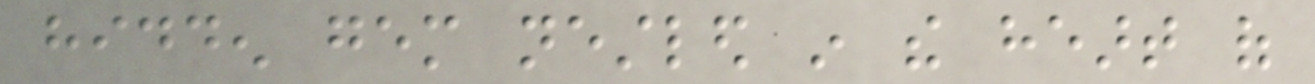hidden gem nestled in the heart of
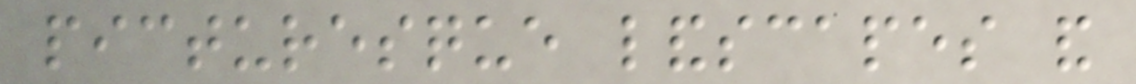picturesque landscapes and
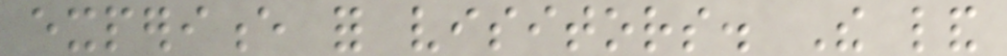experience for visitors. The land
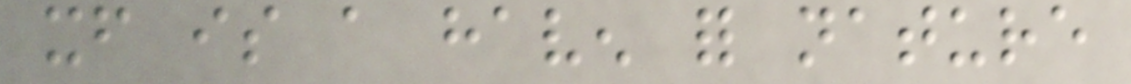itself is a haven for nature
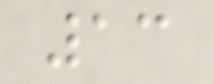13
